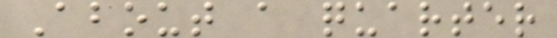About a quarter
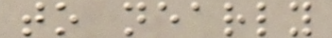to nearly
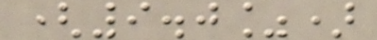(9.0%)
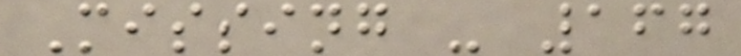Missing - 167
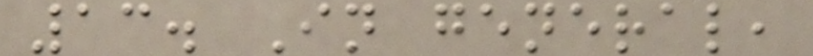13. In general,
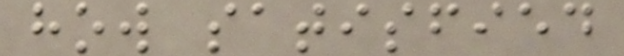how satisfied
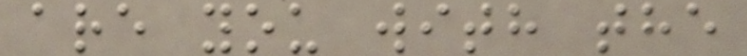are you with the
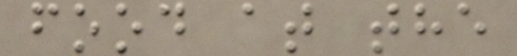food at the
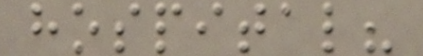hospital?
